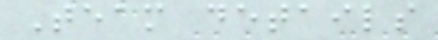Team details
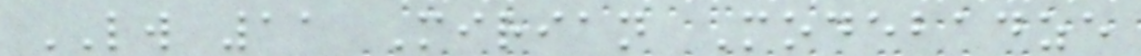LW 11 Mirian Modebadze
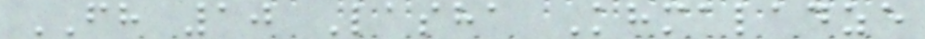FH 10 Lasha Khmaladze
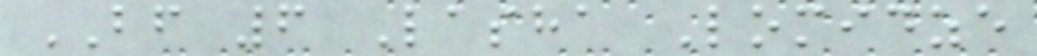BF 6 Lasha Lomidze
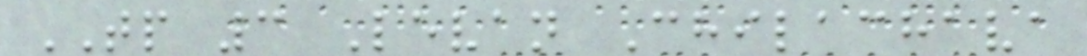TP 3 Levan Chilachava
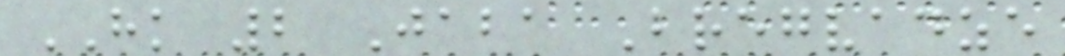HK 2 Jaba Bregvadze
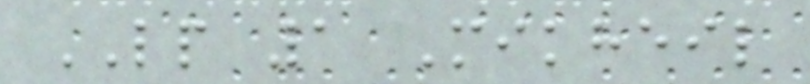LP 1 Mikheil
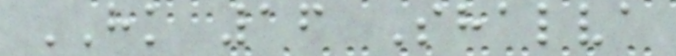HK 16 Shalva
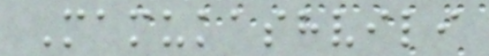Mamukashvili
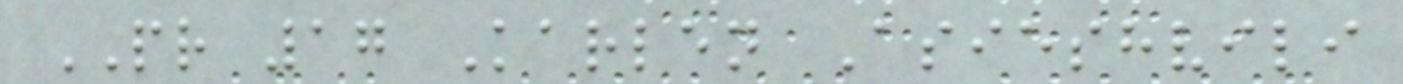PR 17 Karlen Asieshvili
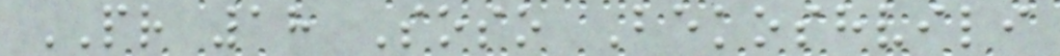PR 18 Soso Bekoshvili
